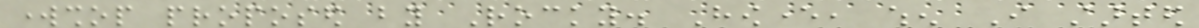workshop proposed by Rocky. However, when I started
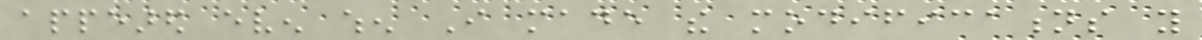appeared even when I made the modifications you
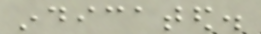indicated.
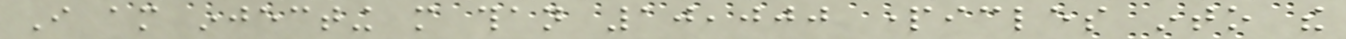I am injecting more than 10,000 particles into the
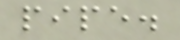pipe.
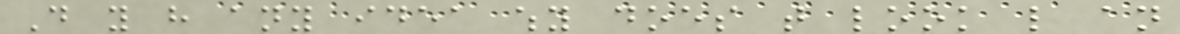Do you have any idea why does that look like an
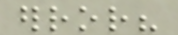error?
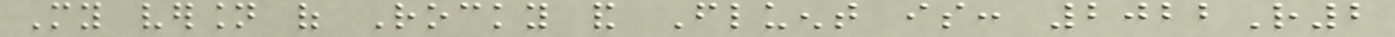My version of Rocky and Fluent is: 2022R2
